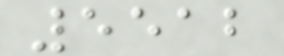5512
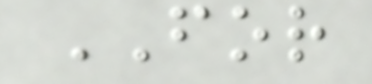FOR
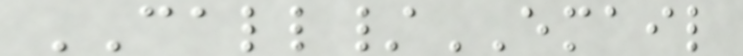CALL/EMAIL
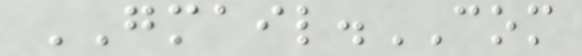GMAIL.COM
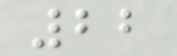22
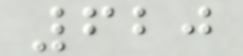620
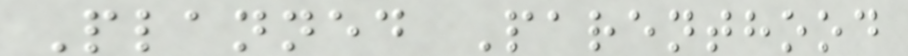Planned Parenthood
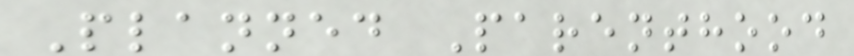Planned Parenthood
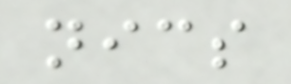nics
